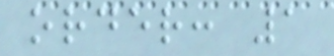order: 1
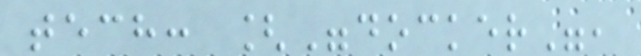tech: ["docker",
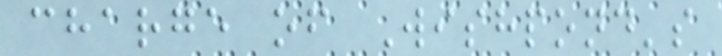charge of Wishpond's
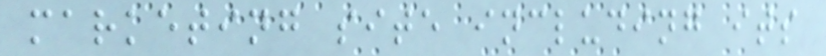marketing site including its
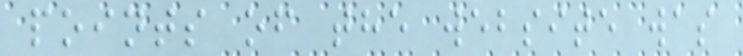points of the website was
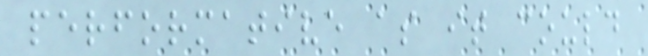performative as it could
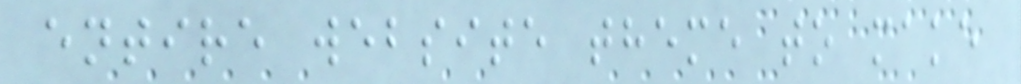entire website theme to make
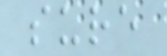sure
